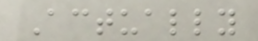Actually
